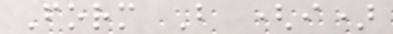Form B (i)
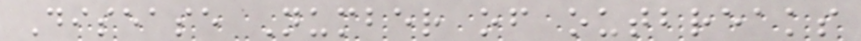Disease Number of outbreaks
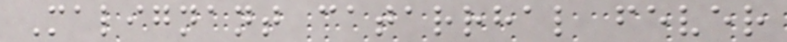Malignant catarrhal fever
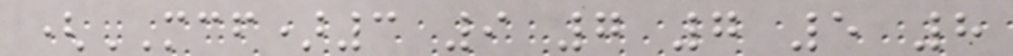(MCF)3 9 7 7 5 8
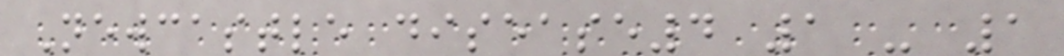Newcastle disease4 1 - 1
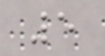5
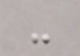-
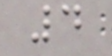4
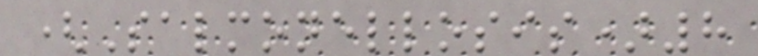(Salmonellosis)8
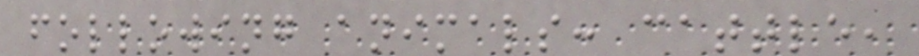following animals: cattle,
